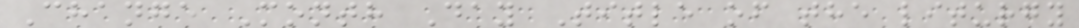Change Month Day Title of the liturgy
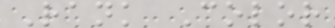Rank Color
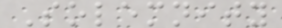Solemnity
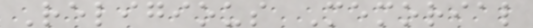Religious Memorial
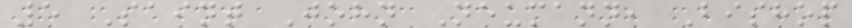5 Saint John Neumann, Bishop
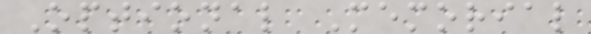Optional Memorial
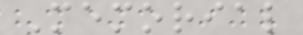Memorial
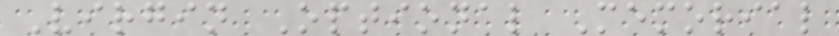Virgin Optional Memorial
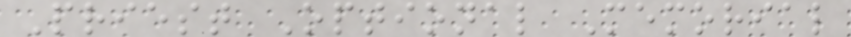Priest Optional Memorial
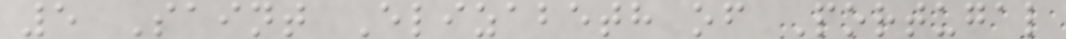5 Saint Elizabeth of Portugal
